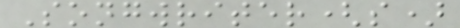Songwriter(s)
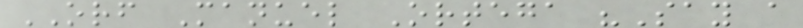ORF Manuel Ortega "Say a
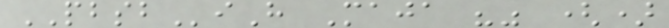PBSBiH Maja "" ()
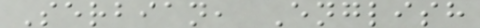Serbian, English
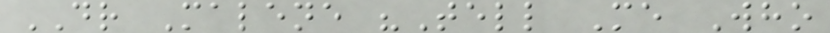DR Malene "Tell Me Who
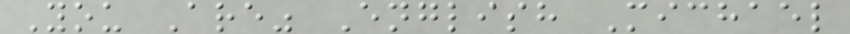You Are" English Michael
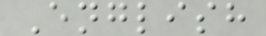English
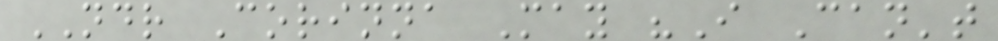NDR Corinna May "I Can't
